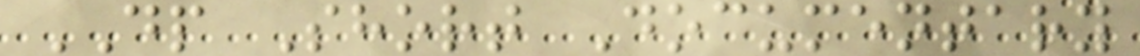DP Short Documentary
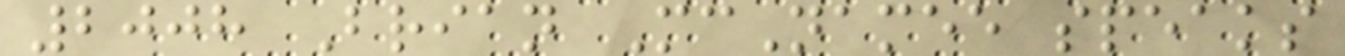2008 Brian McNamee speaks
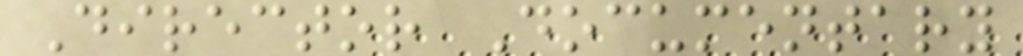Director Documentary
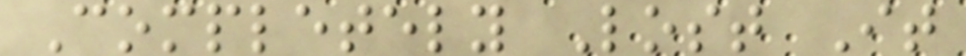Completely Lost It
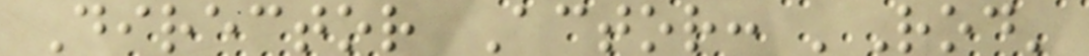Director Actor: 'Rod'
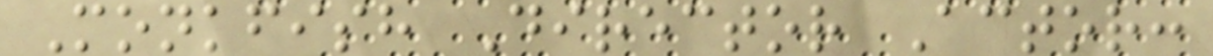Monkfish Director Actor:
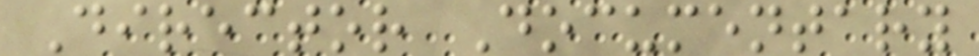Director Documentary
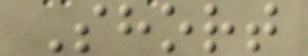Short
